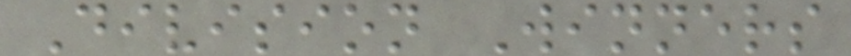Division Winners
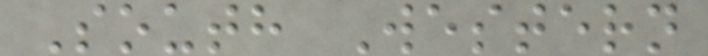South Western
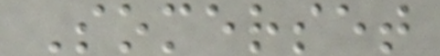Somerset
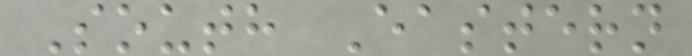South Eastern
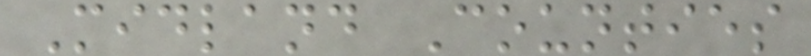Midland Counties
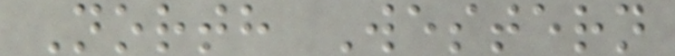North Western
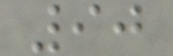90
